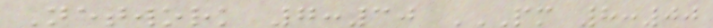Network 7:30 PM 8:00
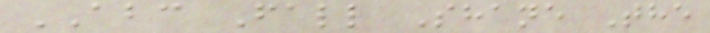ABC Fall Shane The
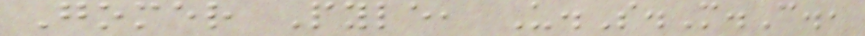Gomer Pyle, U.S.M.C.,
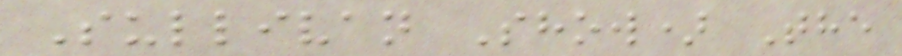Sullivan Show) The
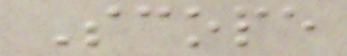Scope
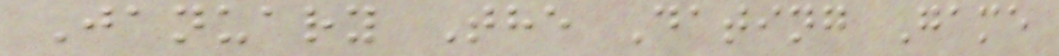January The Dating Game
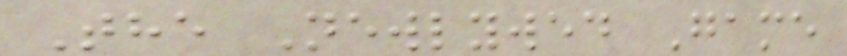The Newlywed Game
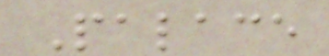Palace
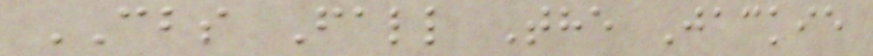CBS Fall The Jackie
